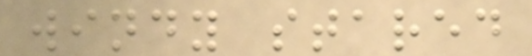windy stared
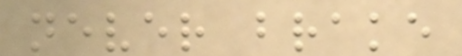never brake
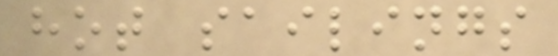hot sailings
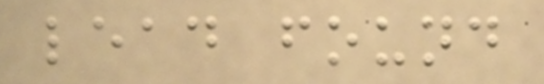lead found
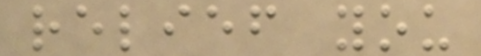relief you
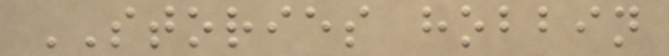STORIES hobbin
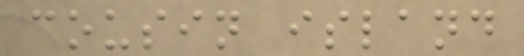cousin island
